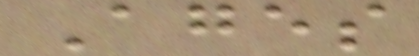Ages
